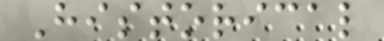Historical
